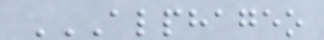ALPHAGEO
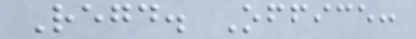Regd. Office:
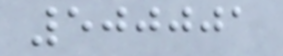500001
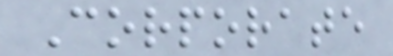Corporate
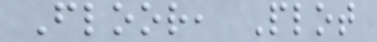Floor, Plot
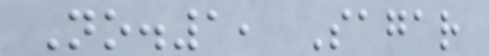No.1, Sagar
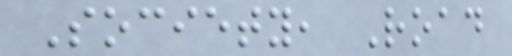Society, Road
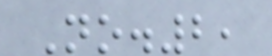No.2,
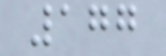177
